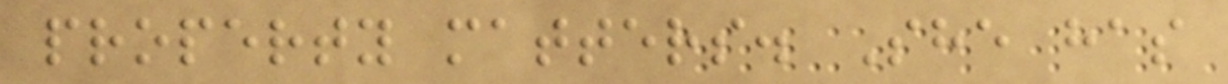property matters. She has
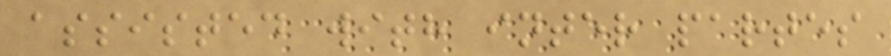assisted with inter partes
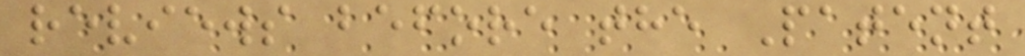reviews before the Patent
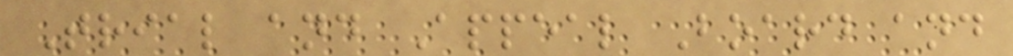Trial and Appeal Board and
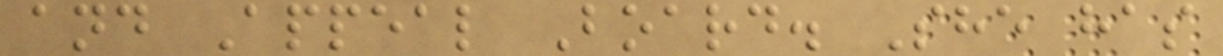and Appeal Board. She has
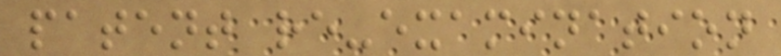patent re-examination
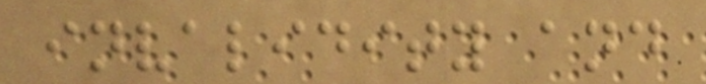invalidity and
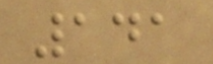141
